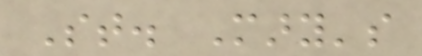St. Mary's
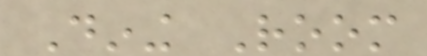Dining Room
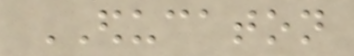EDUCATON
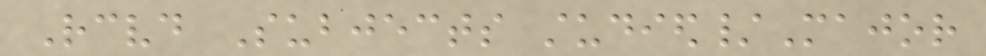Received Subjects studied/Major
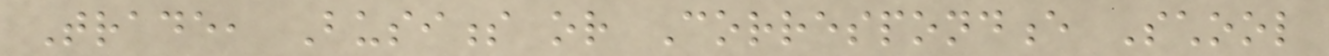Trade, Business or Correspondence School
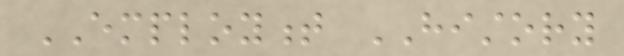EMPLOYMENT HISTORY
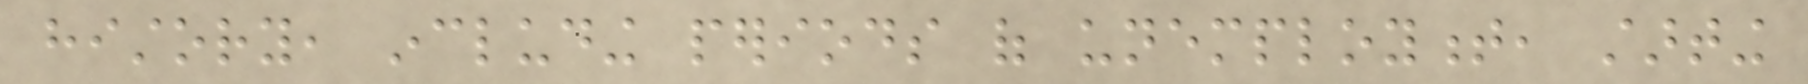history, including periods of unemployment, starting
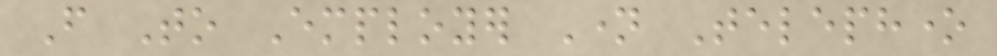From To Employer Name Telephone
